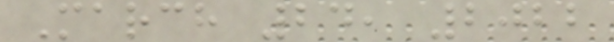March 24, 2022
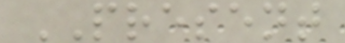PRESENT
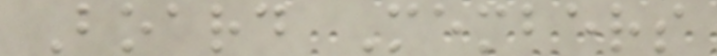Board Members
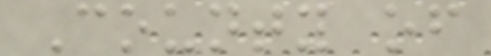County of
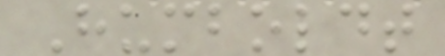Humboldt
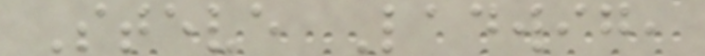Steve Ladwig,
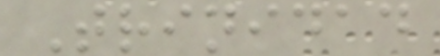Trinidad
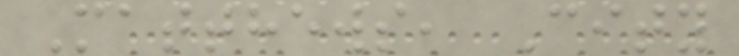Matthews, City
